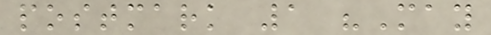postmark 1 "May
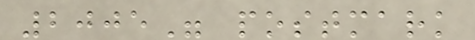2005" postmark
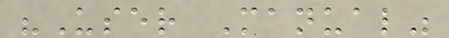"User Manual"
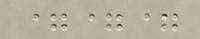===
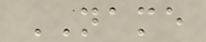NAME
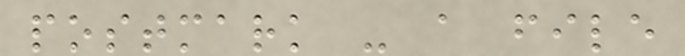postmark - a file
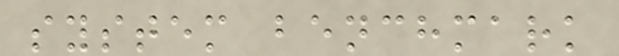system benchmark
